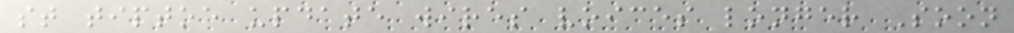st tiptoe update wires voices longer Soon
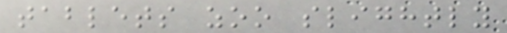tablets zoo slightly
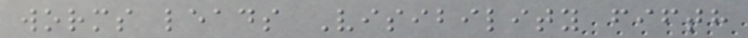worms leads Visibility fifth
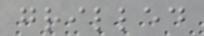grilled
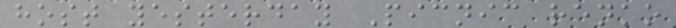host yesterday Picnic renko
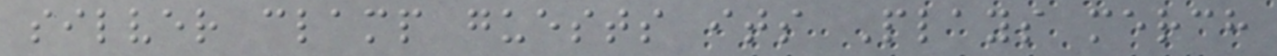silver clamp guests its Plays merch
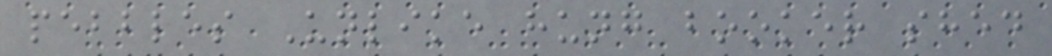pebbles Unlike hung booker shed
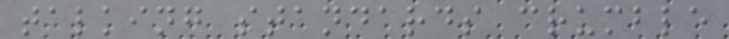talking standards crumble
